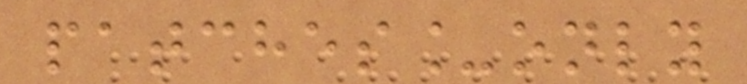patches_only
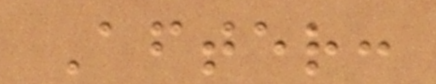After:
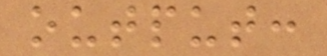output:
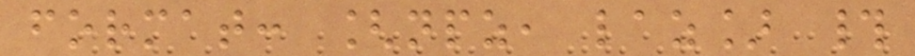format: [npz, laz] #
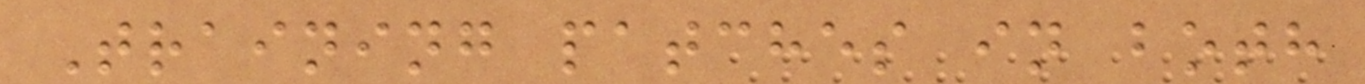Training patches in both
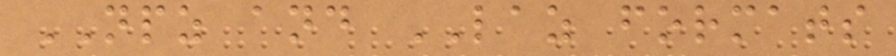NPZ and LAZ formats
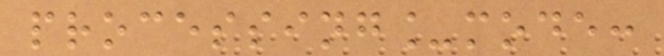processing_mode:
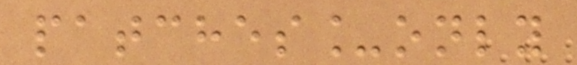patches_only
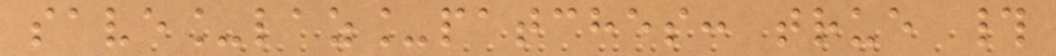save_laz_patches: true #
